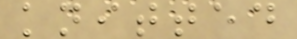knitted
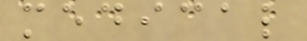medical
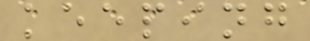keeping
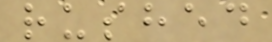rushed
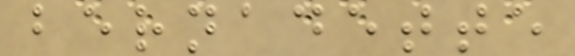bernadette
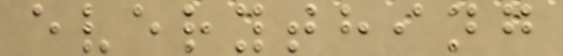everything
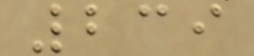239
